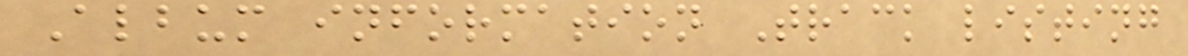Album information Track listing
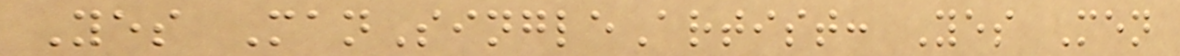Yes ManSingleArtist: Yes Men
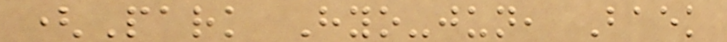(Park Hyo-jun, Baek
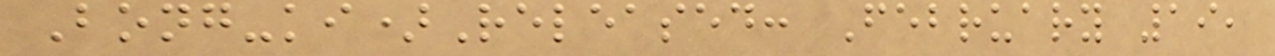Bong-ki)Released: February 19,
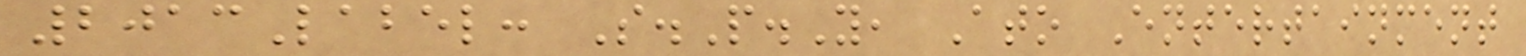2013Label: S.P.Y, Ato Entertainment
